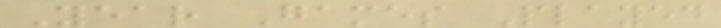Year Games Played
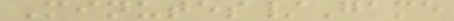Minutes/Game
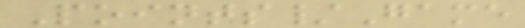Points/Game
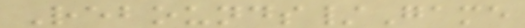Rebounds/Game
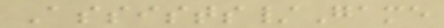Assists/Game
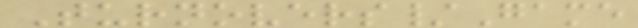Turnovers/Game
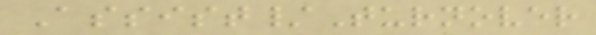Assist/Turnover
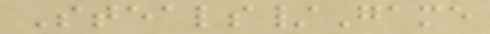Steals/Game
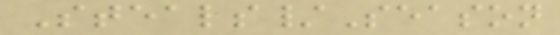Steals/Season
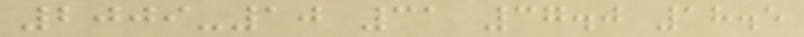2009-10 31 37.0 18.5
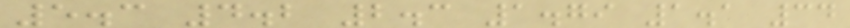5.3 4.2 2.3 1.79 1.1 34
